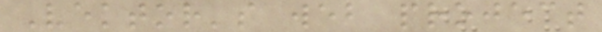Vektor's web project
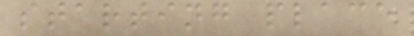starting place
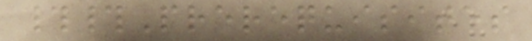##Prerequisites
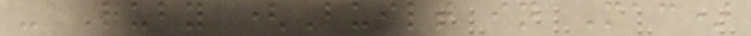- Ruby (Built in Mac)
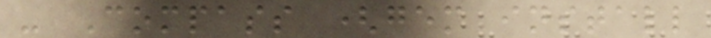- Compass (gem install
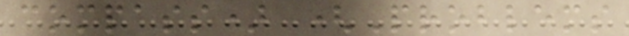compass) (Problems
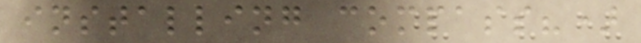installing compass?)
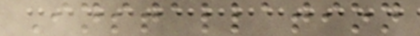Installation
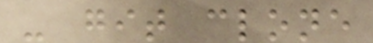- git clone
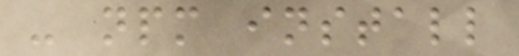- npm install
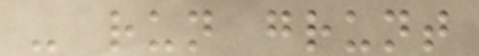- run grunt
